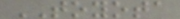TOYOTA
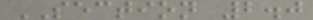SECTION 2.0
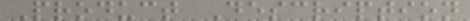Product Description
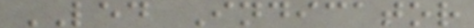LED Indicator
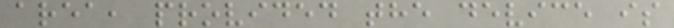area, provided the device is
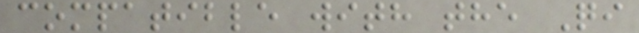compatible with the Qi
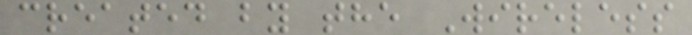created by the Wireless
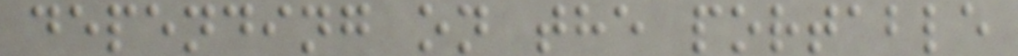depending on the portable
